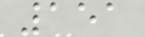151
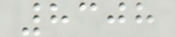8308
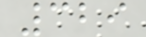329
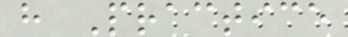h Practice
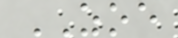ZOE
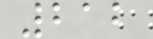212
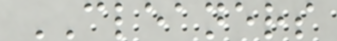CLEANERS
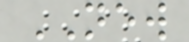NEW
